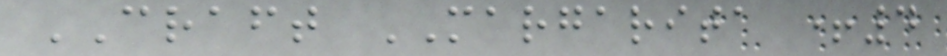CRAFT MARGARITA +4
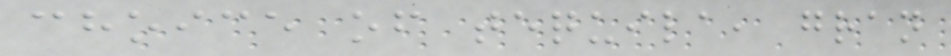choice of tequila, gran
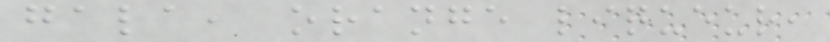gala, orange liqueur,
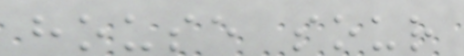house sour
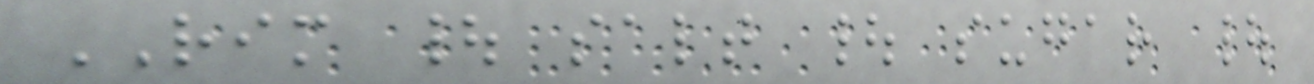RIM | salt | sugar |
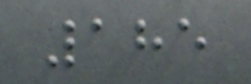185
